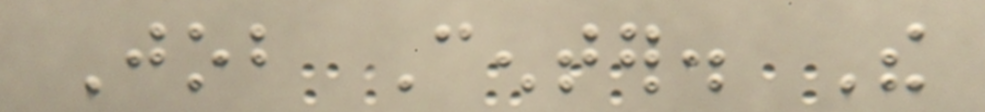Job Center. The
